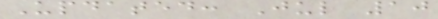Updated: Jul 10
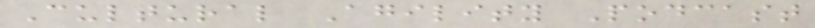Cultural Agility Podcast
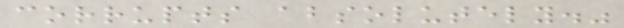corrupts absolutely."
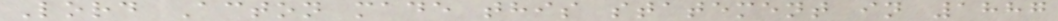Lord Acton made this statement in 1887
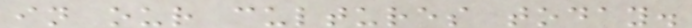in our cultures today.
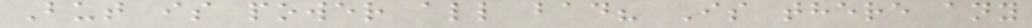But is power all bad? Is there any
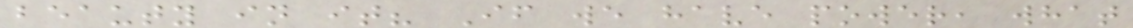beauty in it? If we have power, what
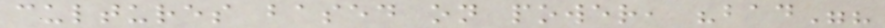cultures based on power, "bad"?
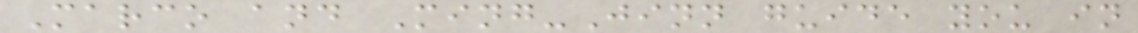Marco and Ming-Jinn guide you in
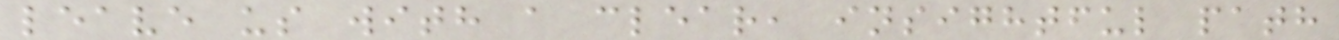leave us with a clear, insightful path
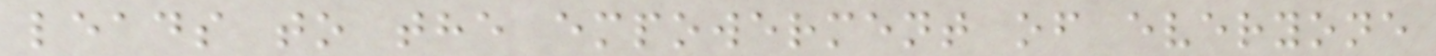leads to the empowerment of everyone
